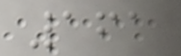161
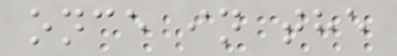once in the
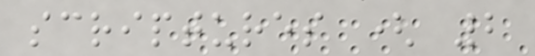scriptures ( 2
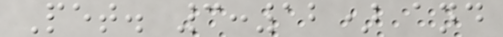Pet. 3:12) and
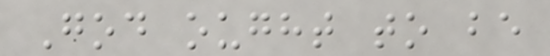God ought to be
